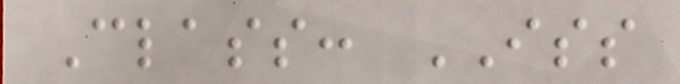Class: ISS
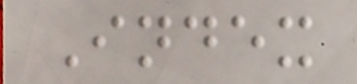Index
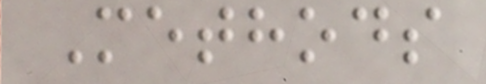Methods
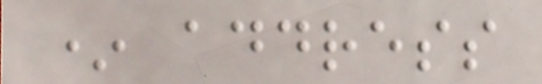* address
